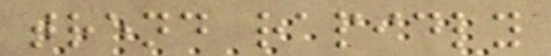trend rapidly
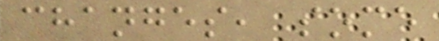changes, some
